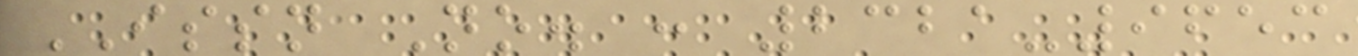ISSN No. : 2321-9653
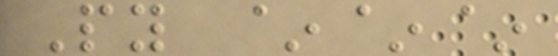Py ~~~
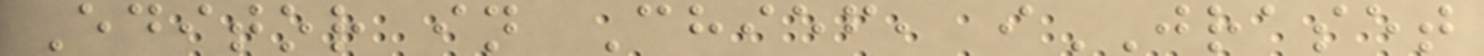Editor in Chief, iJRASET
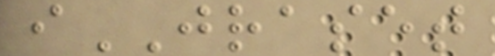iJRASET
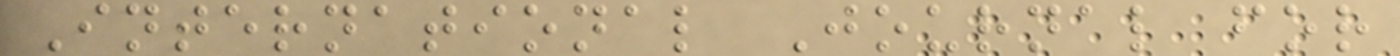International Journal for
